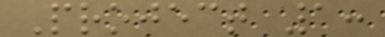Project 1:
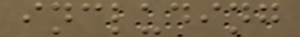including
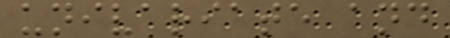univariate and
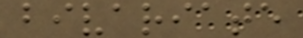bivariate
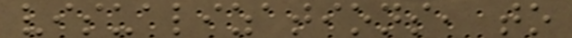visualizations, to
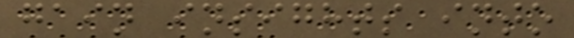gain insights into
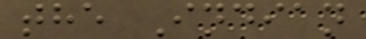the Indian
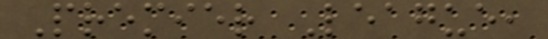Premier League,
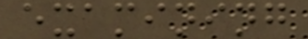examining
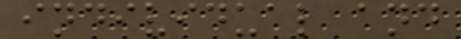individual and
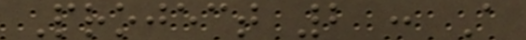Project 2 : A
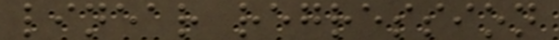linear regression
